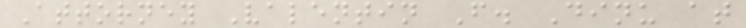Attorney Valentin F. Dinu at
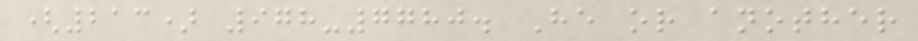(213) 978-7780. He or another
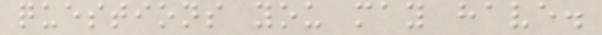questions you may have.
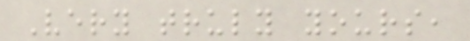Very truly yours,
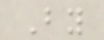By
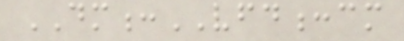DM:VFD:cm
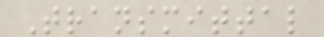Transmittal
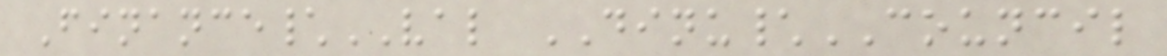Finance\VAL DINU\COUNCIL
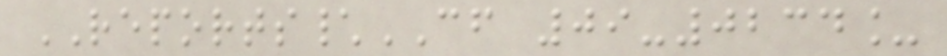REPORTS\CF 09-0234_
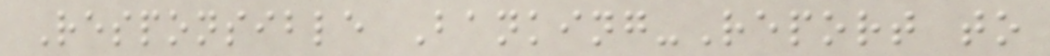Responsible Banking-Report to
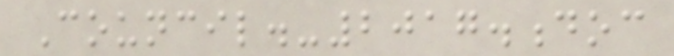Council.-2017.doc
